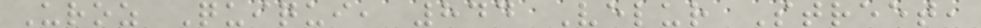Uroz Quiqui, 844 Velur Street,
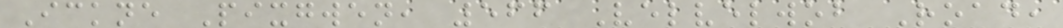Ickne Pixgwen, 566 Velvelwob Road,
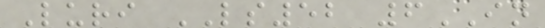Luri LS52 6IN
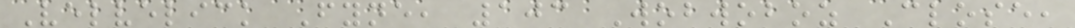Velvelick Fyne, 103 Wobwoboz Close,
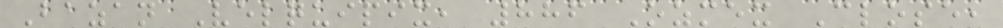Bazan Velquipix, 886 Ozmex Close,
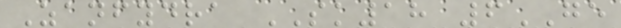Zanfydra SK18 6GE
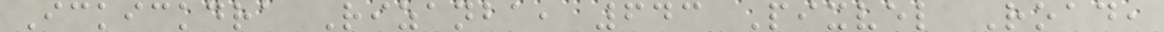Ickickdra Rizanba, 643 Pixvel Road,
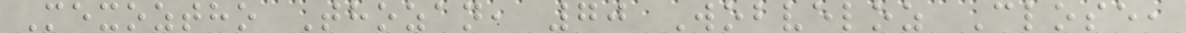Mexoztho Thozan, 70 Wobveloz Close,
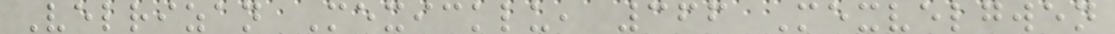Velrizan Mexicklu, 366 Mexvelgwen
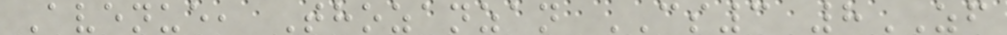Avenue, Thozanzan CS3 8ZF
